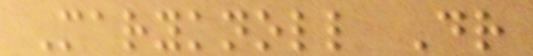Maryknoll Dr
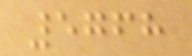5768
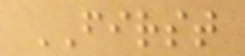FIRST
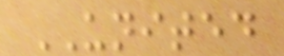UNITED
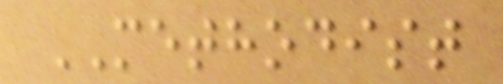METHODIST
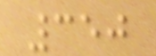350
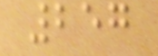257
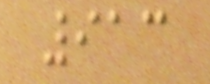913
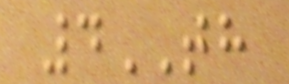4TH
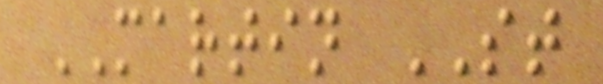MARTIN ST
